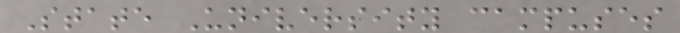State University campuses
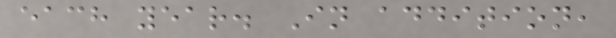each year. In addition,
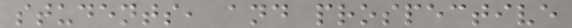students, and prospective
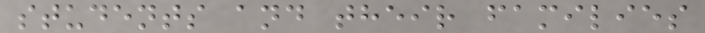students and their families
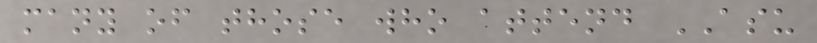many of those who attend ASU
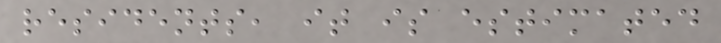residents, it is estimated
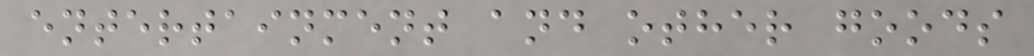entertainment and other goods
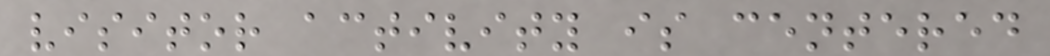visitor activity is centered
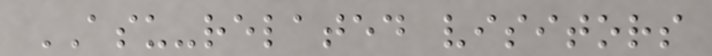ASU-related visitors
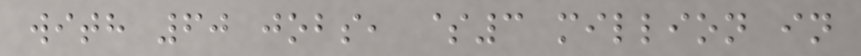with 60 jobs, $3 million in
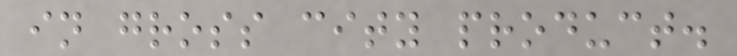in gross city product.
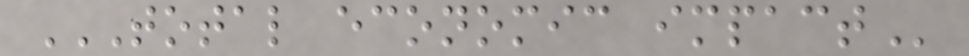TOTAL ECONOMIC IMPACT
